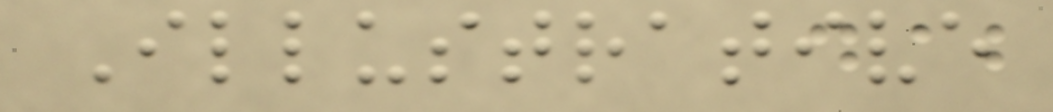Illustrative
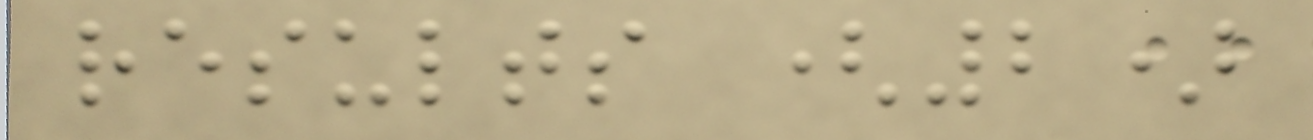results (2)
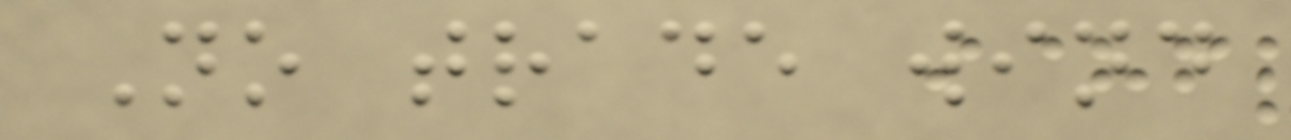No trade wind
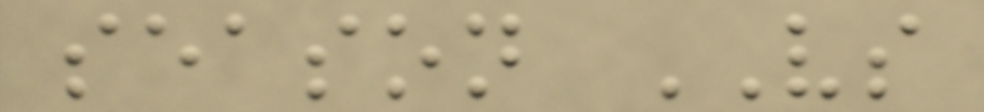season VS
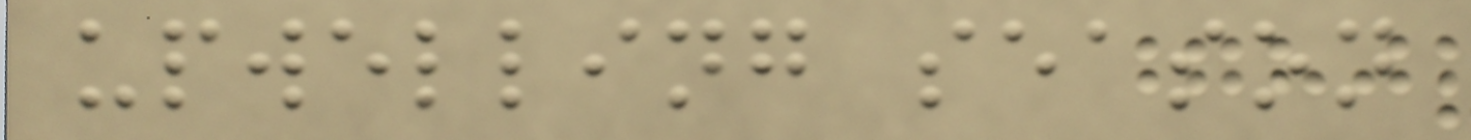upwelling season
